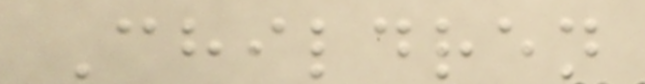Children
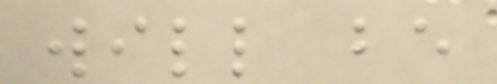will be
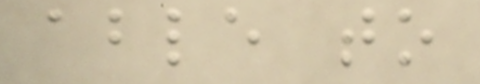able to
